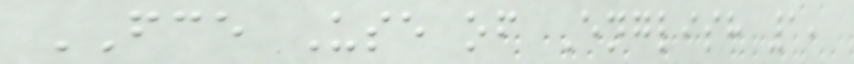FCE Use of English 1,
